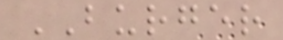BURGER
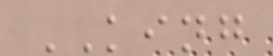KING
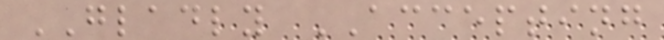GLADLY ACCEPTING
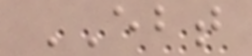EBT
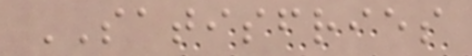SATISFRIES
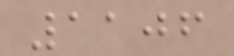1106
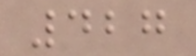427
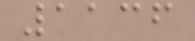1136
